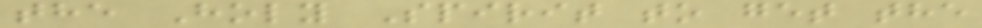the Holy Spirit to get the
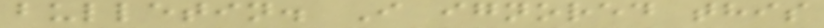bulletin. I ignored this
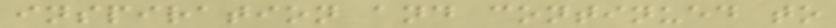inspiration and continued to
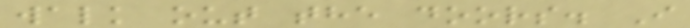walk out the doors. I
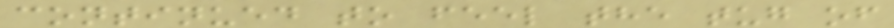continued to feel the tug of
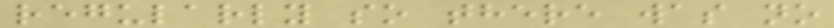regularly so there was no
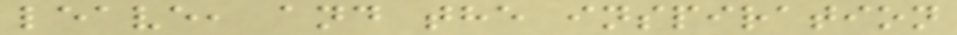leave, and the inspiration
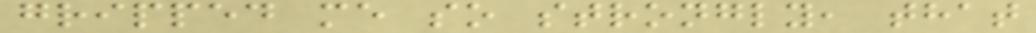gripped me so strongly, that
